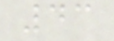43
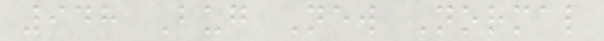948 Bug New Normal
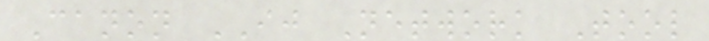Canon IJ Network Tool
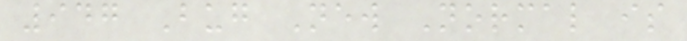947 Bug New Normal is
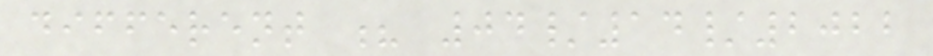different ? 04/14/2022
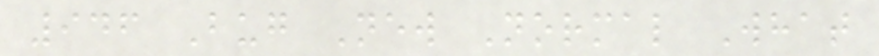946 Bug New Normal What
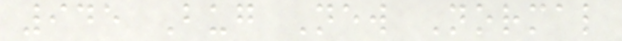945 Bug New Normal
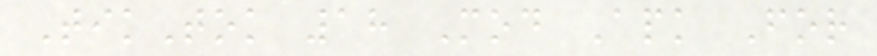TikTok 18 Mod Apk For
